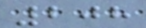208
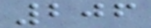206
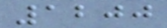1200
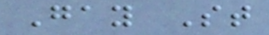Gay St
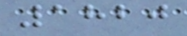1820
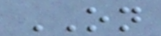ON
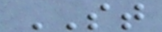ST
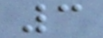3
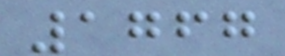1767
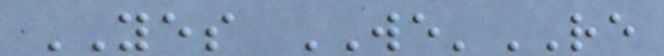YES WE'RE
